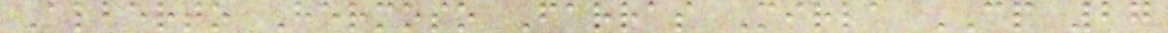Alberto Hermoso Farras Mirla CP 27
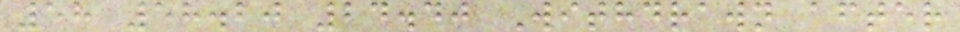58 58.20 24.40 Withdrawn after
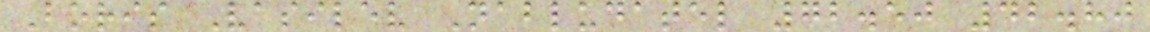Boris Vasilev Nabludatel 72.50 42.80
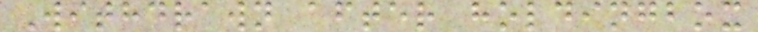Withdrawn after holdingbox
